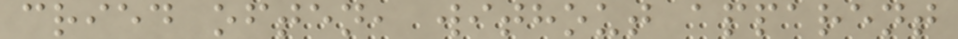cried often, without apparent
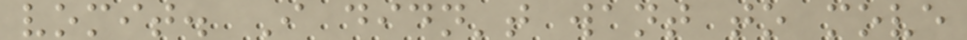vomit. I didn't want to move
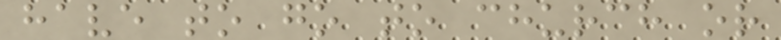have to go to church or
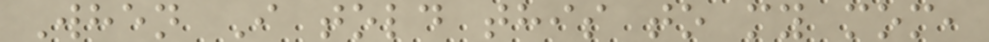When I told this to my mom,
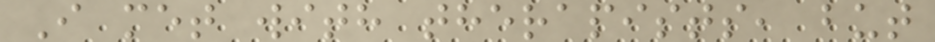I met with therapists, but
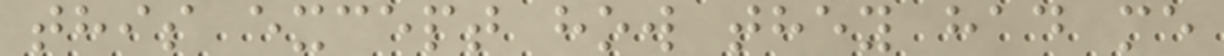this except how they had me
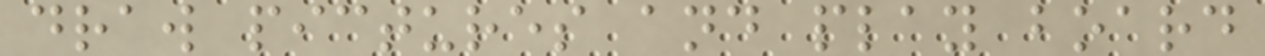draw pictures and play board
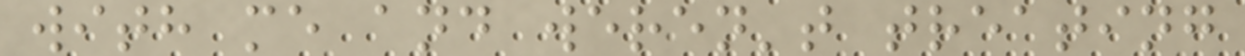with me and weren't treating
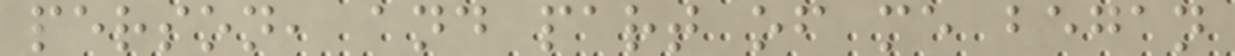person, and part of me began
